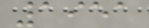1951
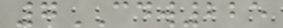7CDW225
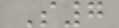S7
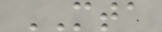MTA
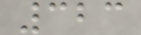323
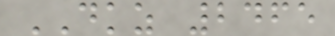DKZ 2465
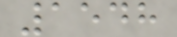1548
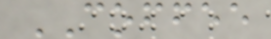COFFEE
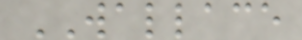WALLACE
